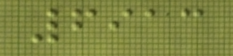6913
